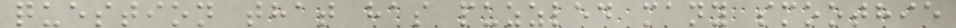question that has puzzled many smoothie
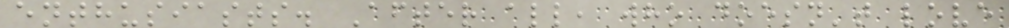enthusiasts. After all, who doesn't love
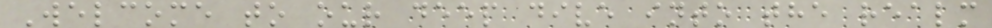Welcome to our deep dive into the realm
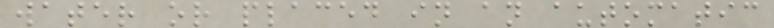water or placed in an automatic
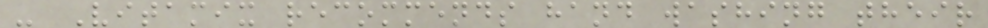- Vitamix recommends hand washing their
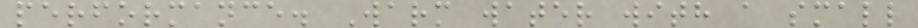performance. Warm water with a small
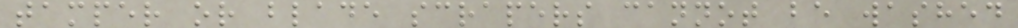tamper or blade scrapers cannot be washed
